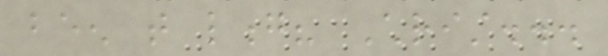been that long? Christ...
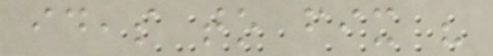ideas to fix his
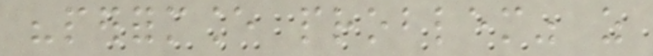"performance problem" as
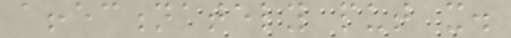affectionately put it.
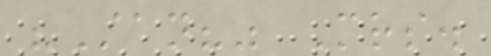"Stan?" Mrs.
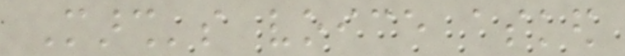Marsh's voice asked
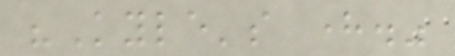"Kyle's here."
